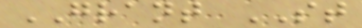GRANT ST
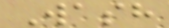Wash
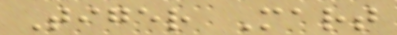Tiger Mart
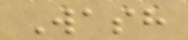Wash
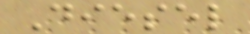Diesel
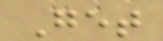Get
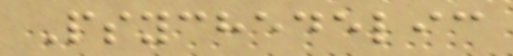Psychedelic
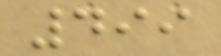499
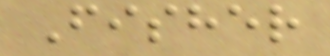Fisher
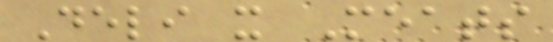Deli x Meats
